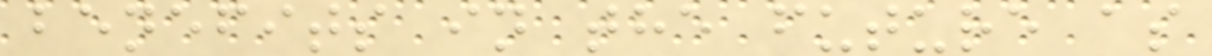benefits in the future as
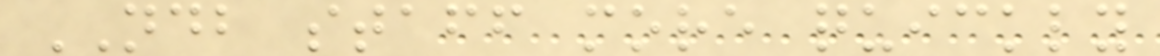NDB staff more quickly
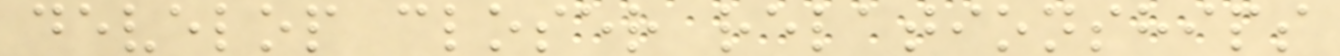develop closer relationships
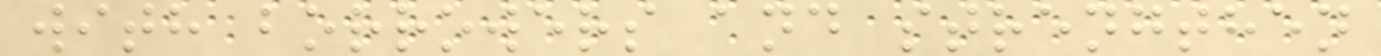with borrowers and strengthen
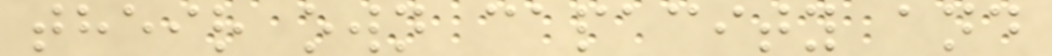their own capacity and
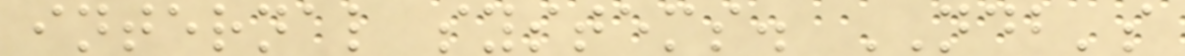internal systems. NDB's
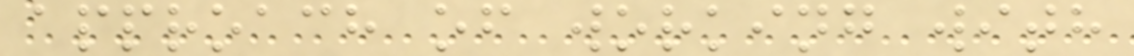approach of working with
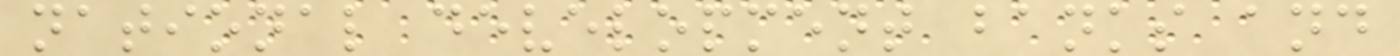national development banks and
